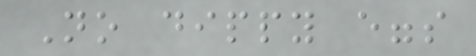No dippy eggs
